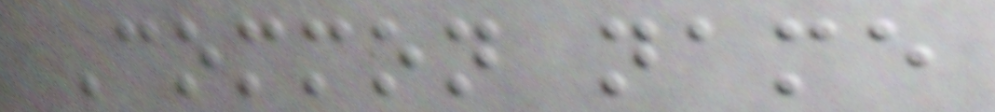Common name
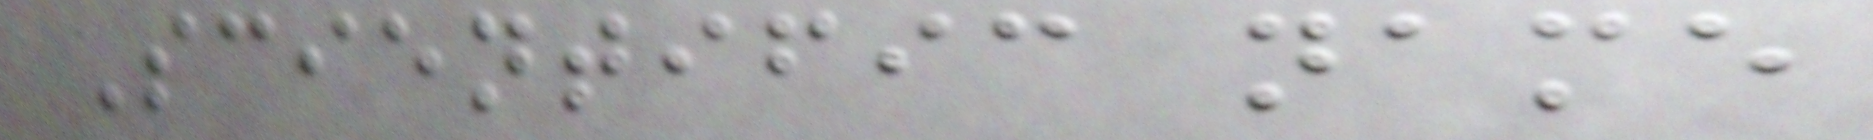Scientific name
